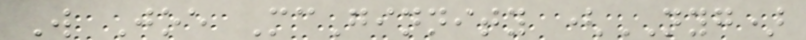W Joe McGinnity (NYG)
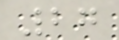27
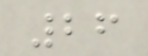26
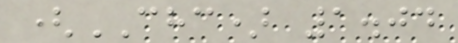(CHC) 1.04
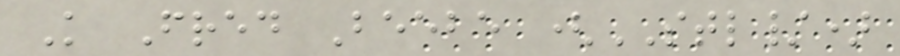K Fred Beebe (STL/)
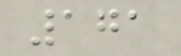171
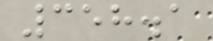358.1
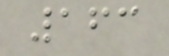163
